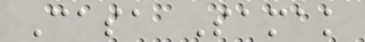Casa Samak
